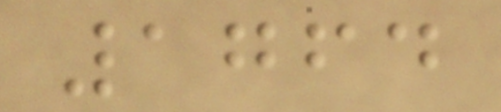1764
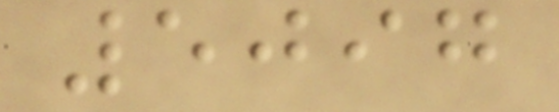5097
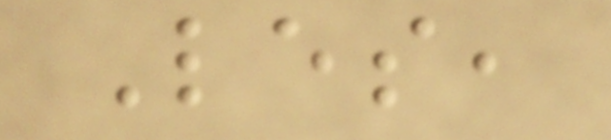Les,
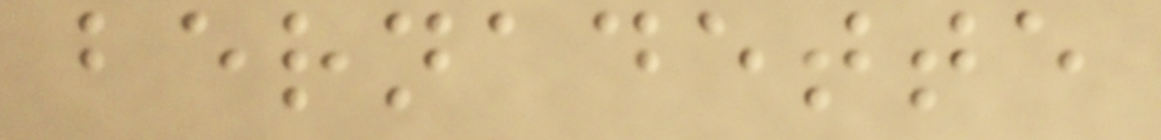bernadette
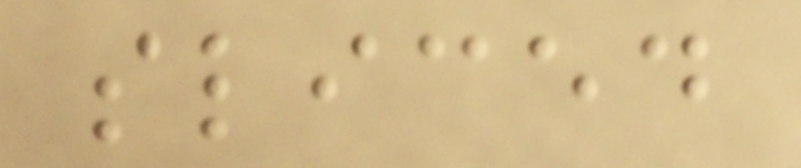sliced
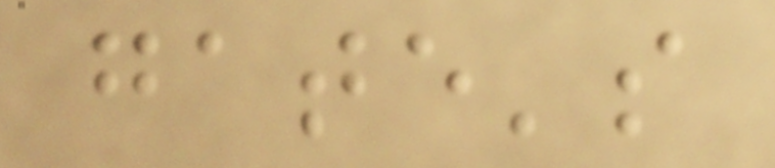gate's
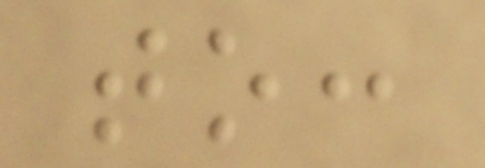to:
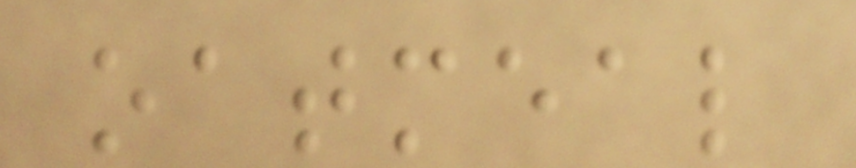oatmeal
